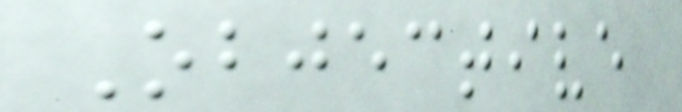Objective
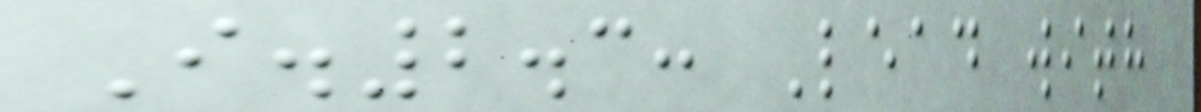I.2.3: Lead with
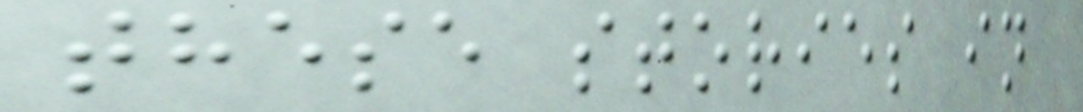these stories in
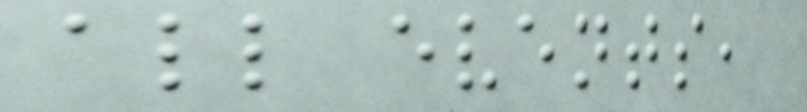all events,
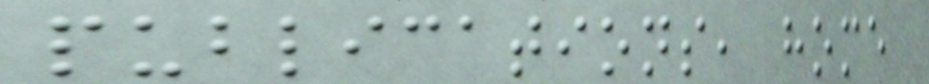publications, home
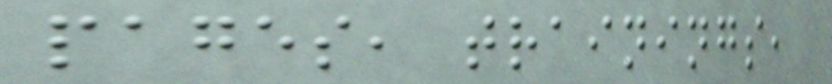pages, trainings,
